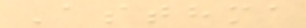Asthma
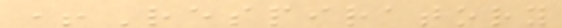+Respiratory
